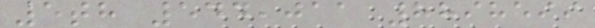5th 544,011 8898599
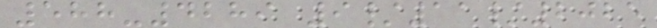588-4289 9/11/2025
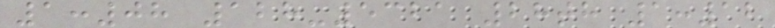1:08 128-5321 28th 1:12
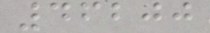46200
